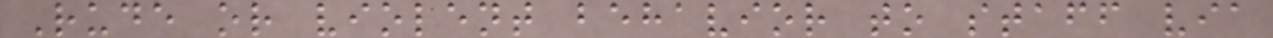Rude or violent behavior to staff via
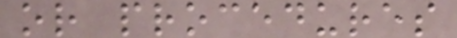or procedures
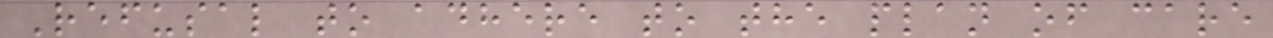Refusal to adhere to the plan of care
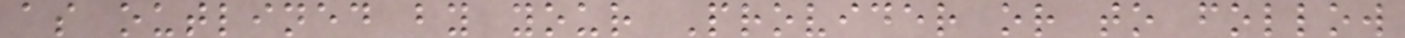as outlined by your Provider or to follow
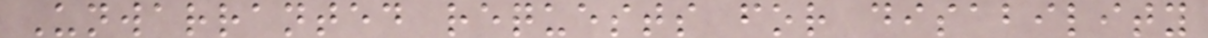Unwarranted requests for disability
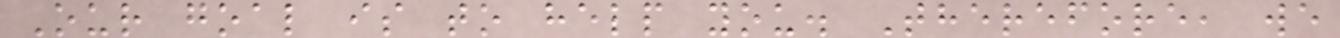Our goal is to help you. Therefore, we
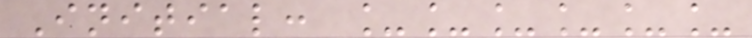Initial: ______
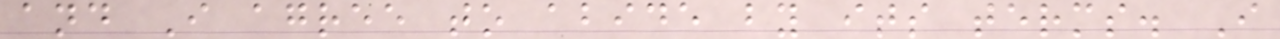and I agree to abide by its terms. I
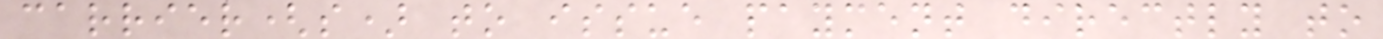carrier(s) to issue payment directly to
